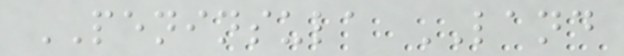PENINSULA LAND
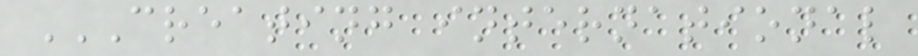CREATING INTERNATIONAL
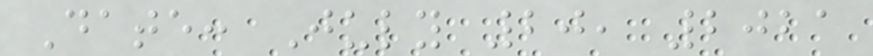Date: July 20, 2021
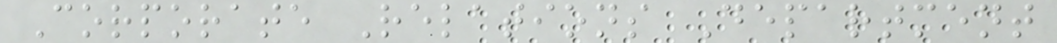Corporate Relations Department
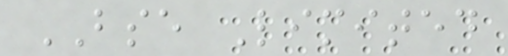BSE Limited
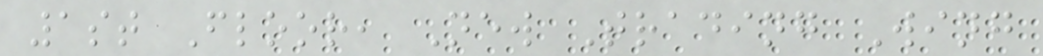1st Floor, New Trading Wing
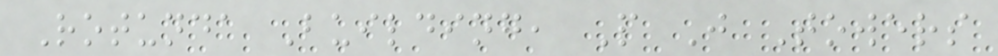Rotunda Building, P J Towers
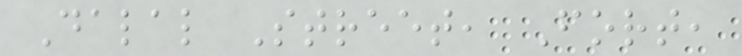Dalal Street, Fort,
